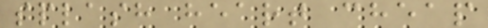splash heart cheap
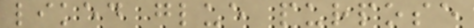liked glue purpose
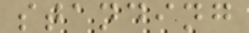standing
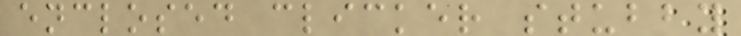enclosed clicker stubby
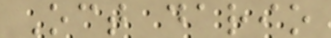Oct dario
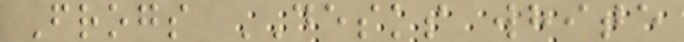Frogs DESKS white
